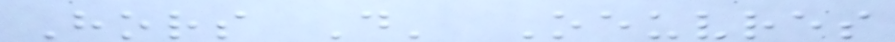Hors D' Oeuvres
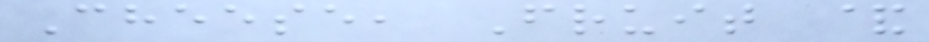Cheese, Fruit &
